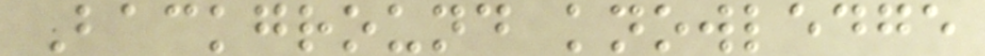Background knowledge
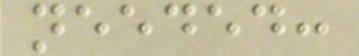needed:
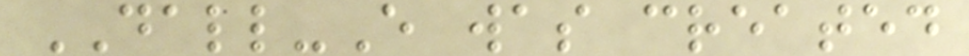DALL-E was created
